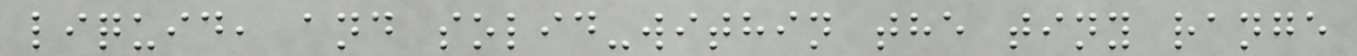liquid, and solid-within the tiny range
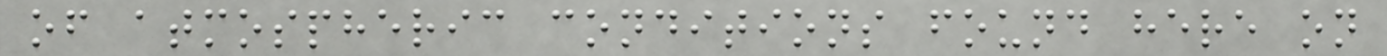of atmospheric conditions found here on
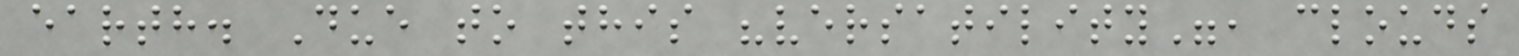earth. Due to this "versatility", clouds
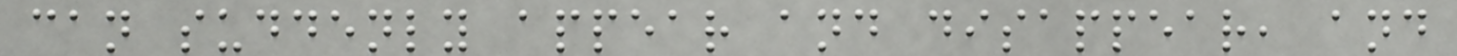can suddenly appear and disappear, and
